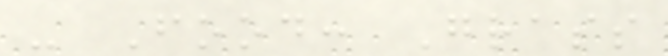- Food: Grass
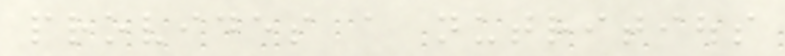provides a nutritious
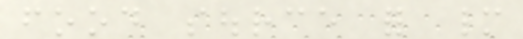food source for many
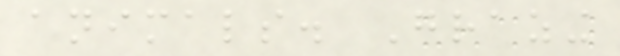animals. Grazing
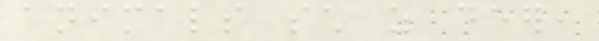animals such as deer,
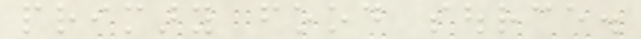primary food source.
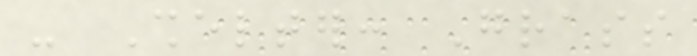- Shelter: Grass
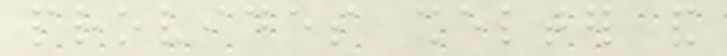provides shelter and
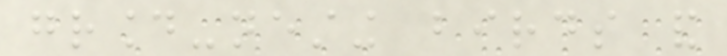ground-nesting birds and
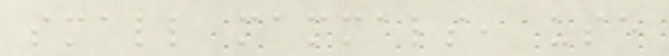small mammals, use
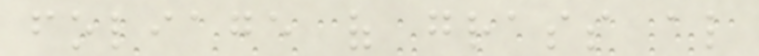foliage of grass also
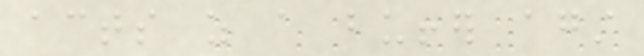acts as a buffer against
